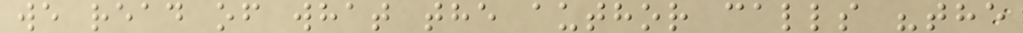we read of what the author calls "the
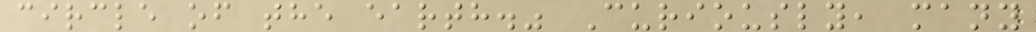circle of the earth." Curiously, many
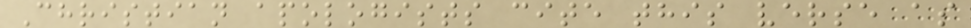Christian apologists cite this verse as
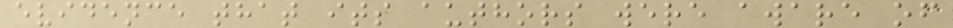evidence that its authors were aware of
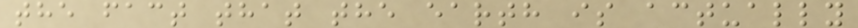the fact that the earth is actually
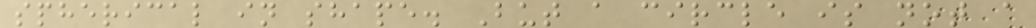spherical in shape. But a circle is not a
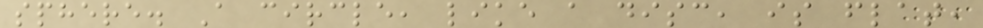sphere. A circle, like a disc, is flat,
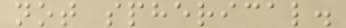not spherical.
